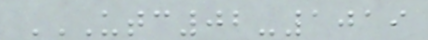UTC02-1019
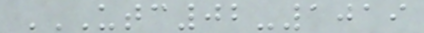UTC02-1019
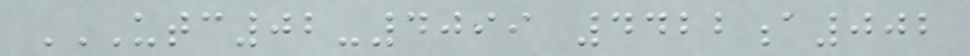UTC02-4099 4422A002
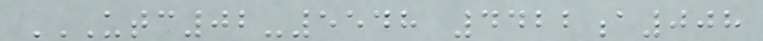UTC02-5548 4422A008
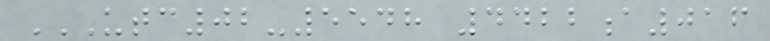UTC02-5548 4422A016
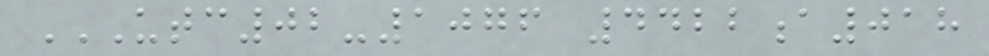UTC02-1076 4422A018
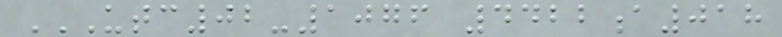UTC02-1076 4422A018
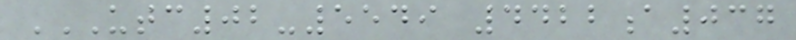UTC02-5549 4422A037
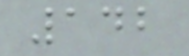142
